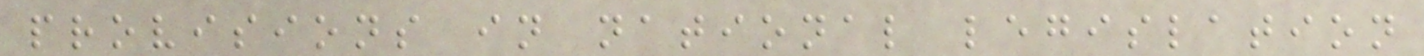provisions in national legislation
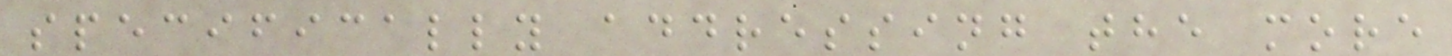specifically addressing the more
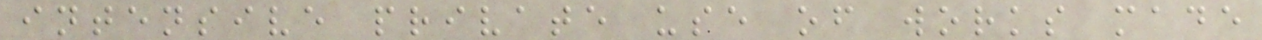intensive private use of works made
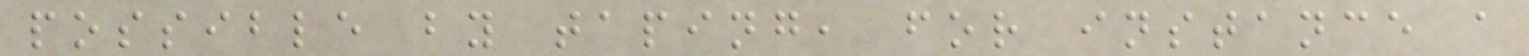possible by taping, for instance a
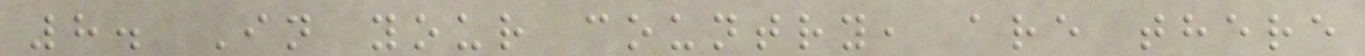8. In your country, are there
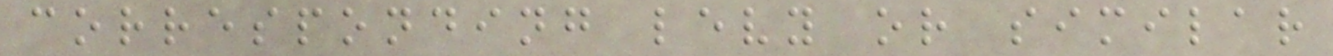corresponding levy or similar
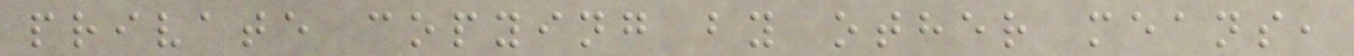private copying by other means,
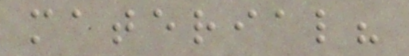material?
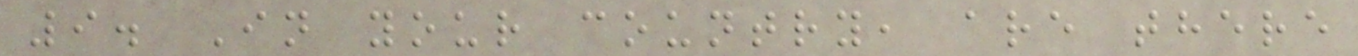9. In your country, are there
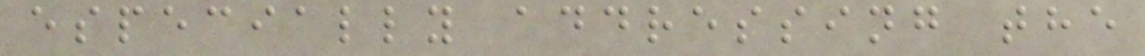especially addressing the
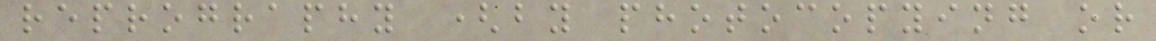reprography (by photocopying or
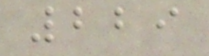229
